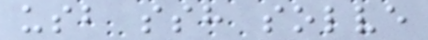usb ssh solve
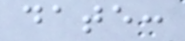date:
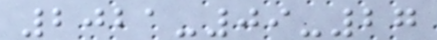2021-09-27
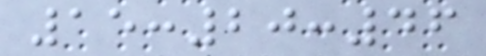15:20:46
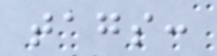tags:
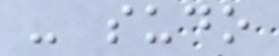- sudo
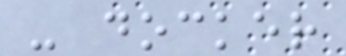- docker
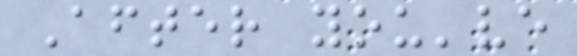After you've
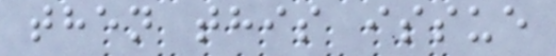then this issue
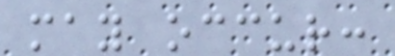may occur:
